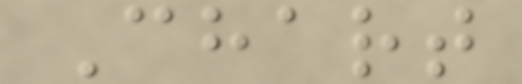Chart
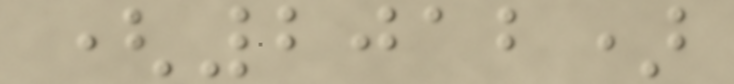(2012)
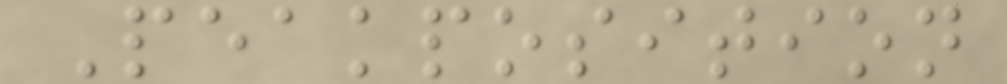Peakposition
